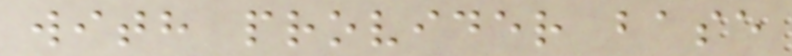with provider base
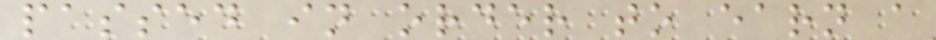passed in order to earn a
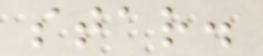star.
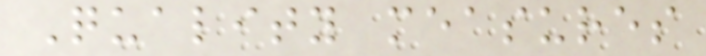Quality measures
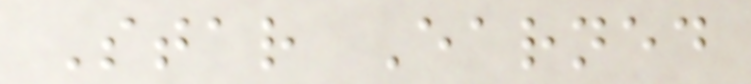Star Earned
